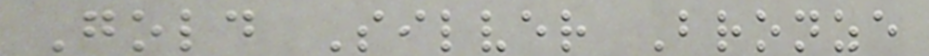Gold Silver Bronze
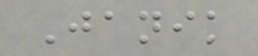Janik
